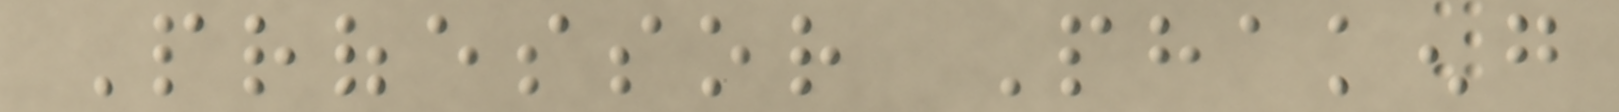Professor Phakeng
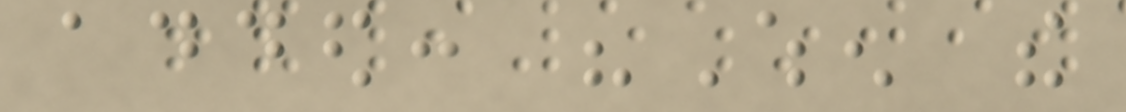added: "When the
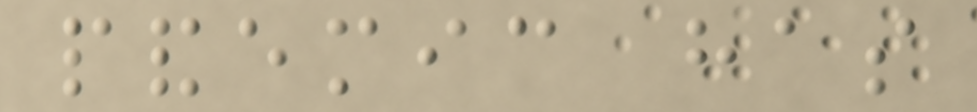pandemic has
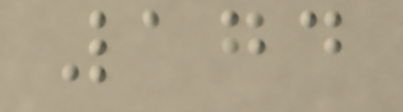174
